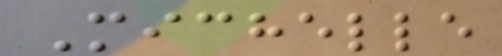Michelle
